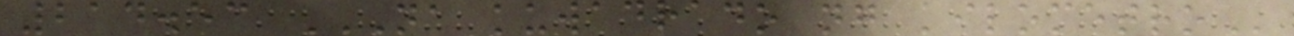214.53 NA KUWADRADO NG KILOMETRO
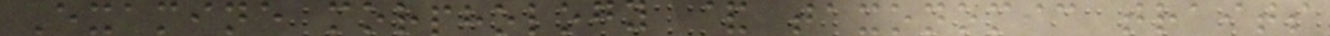Examine morphology & taxonomic traits
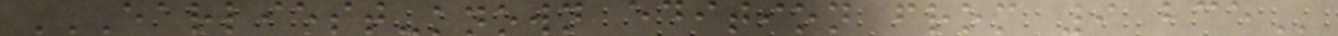EARLIEST-KNOWN EDITION FROM 9 BCE
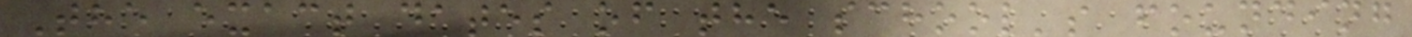The exact dates of the school's founding
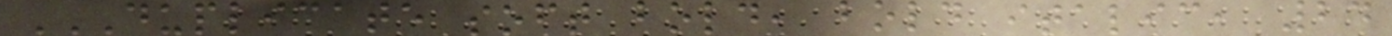DUPLICATE SOFT BOLD, BOLD ITALIC, 24
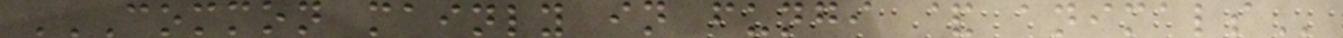COMMON MAINLY IN FUNGI & ANIMALS
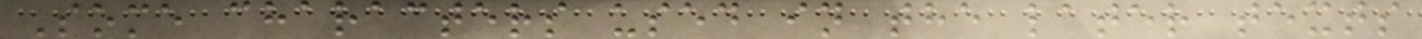Some characters used in the later texts
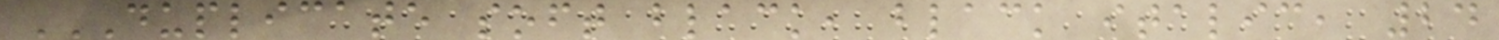DUPLICATE SOFT BLACK, BLACK ITALIC, 24
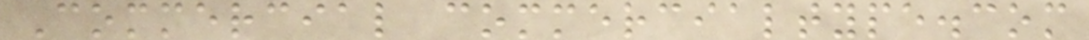Commercial commercialtype.com
